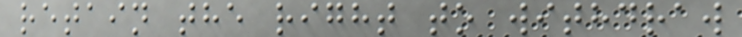retain the right to withdraw
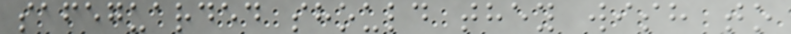safeguarded should they wish to
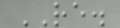RE.
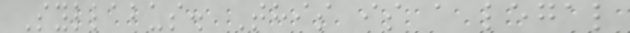Syllabus. This is a legal
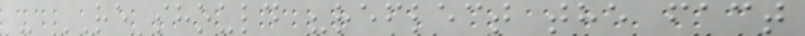- RE should "reflect the fact
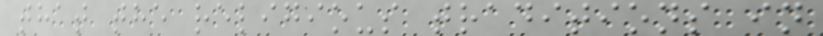that the religious traditions in
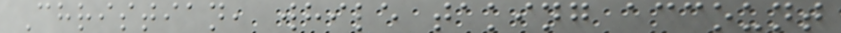Christian, while taking account
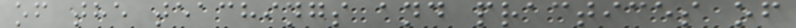of the teachings and practices of
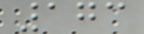173
